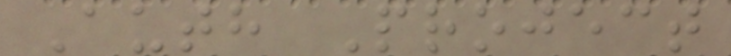Auth Project
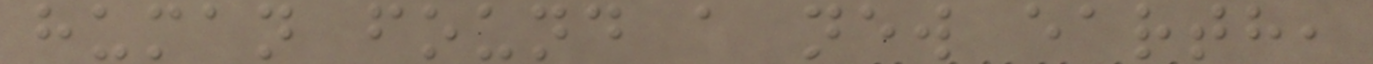human found a new earth,
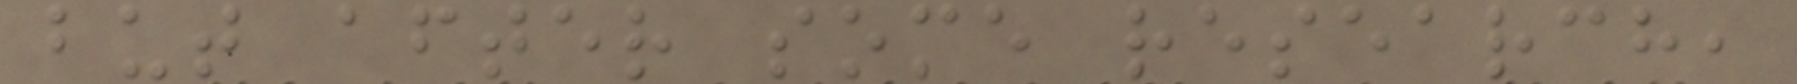but after some research,
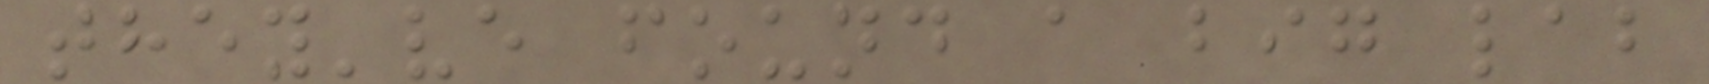they've found a big lab
